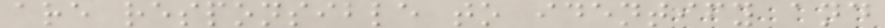are responsible to identify and
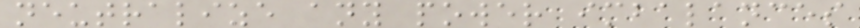neutralize any power imbalances
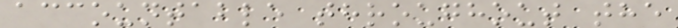accountable throughout the
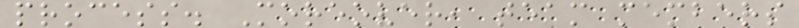process. Moreover, team members
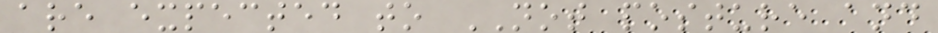are expected to NOT posture and
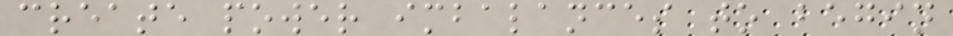create power imbalances to begin
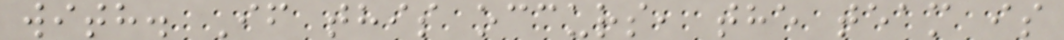with. If this occurs, the team is
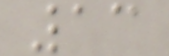13
